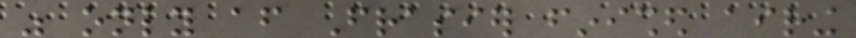was only after Frasier finished airing
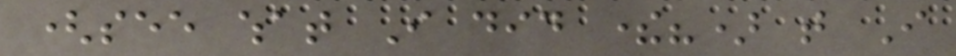(see what I did there?) that I
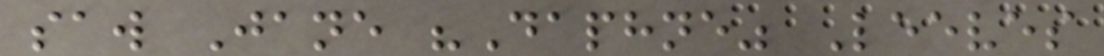saw Jane "Daphne" Leeves
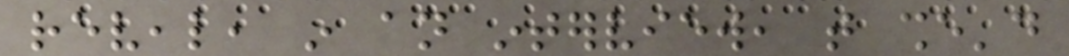reveal, in an interview, that she'd
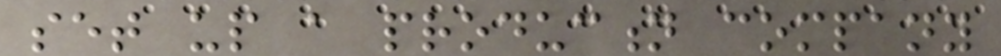set up a production company
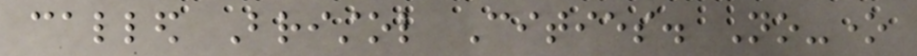called Bristol Cities. No-one
